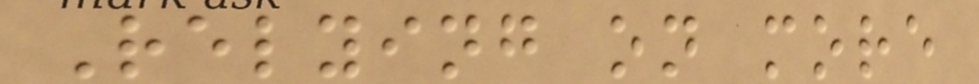Relying on more
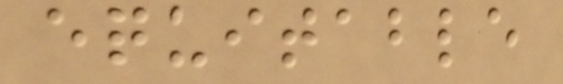equitable
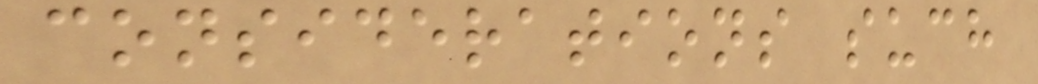considerations such
